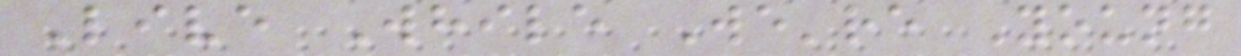Live While We're Young
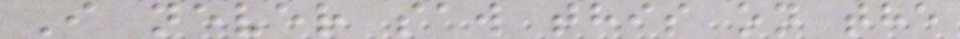I never saw this on the
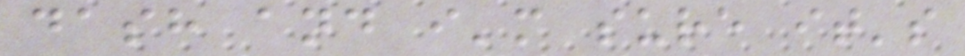dash and i'm sure it's
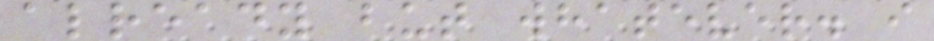already but whatever. i
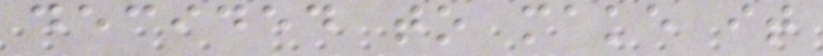decided to make it
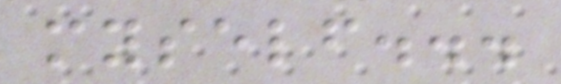myself...
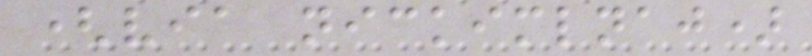(via nickimlnaj)
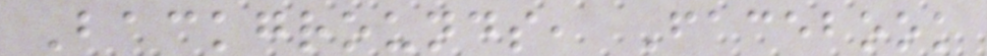Backgrounds, Facebook
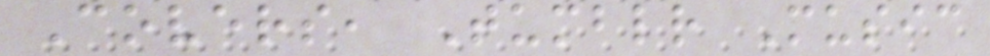Covers, Tumblr Music
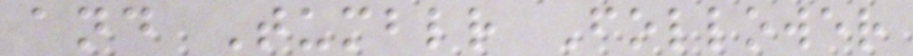and Tumblr Follower
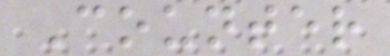Counter
